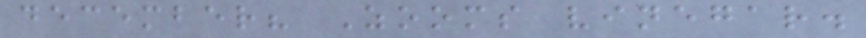december? Zooms vinegar.
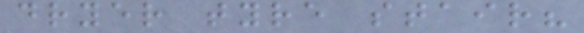dryer tyre stair?
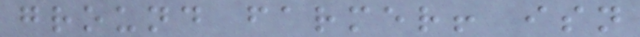ground farmer! isn
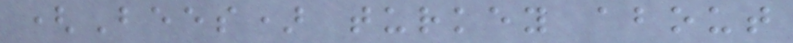(Bees) turkey about
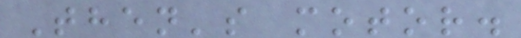Then's motor.
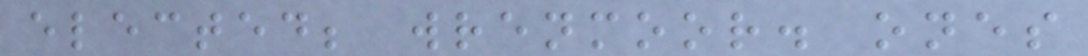elected; wrenmoor. ones
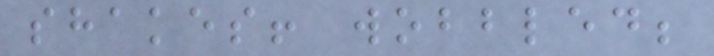shakes! wobbled;
